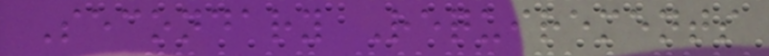Secondary Requirements
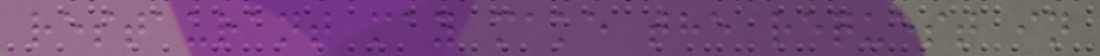restaurant may make the request in
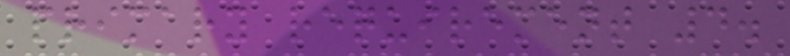primary requirement 4.
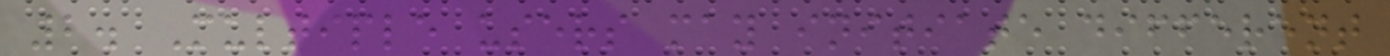2. Multiple users may initiate different
